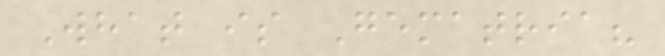What is Gematria?
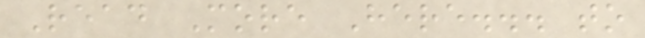Read More Here... to
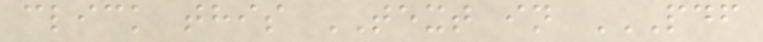click this TEXT in PDF
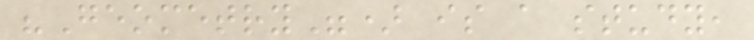"Geometry") is a study,
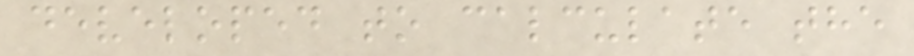developed to calculate the
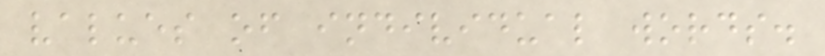values of individual words.
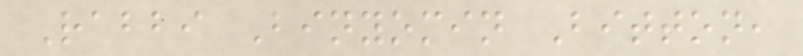Rabbi Binyomin Bitton,
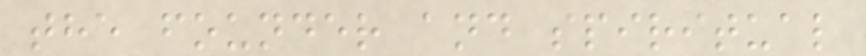the founder and spiritual
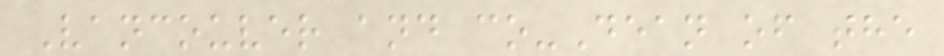Vancouver and co-Dean of the
